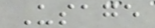Usage
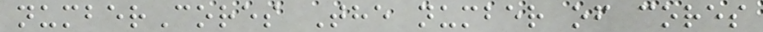numberCores The number of cores
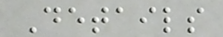Details
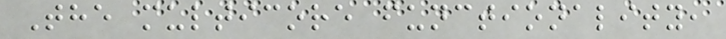The multicore functionality,
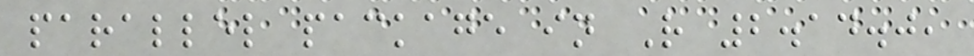parallel package in R 2.14.0,
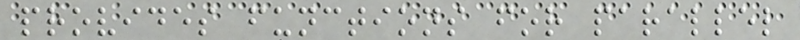provides functions for parallel
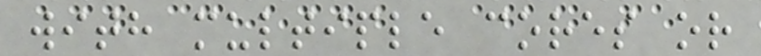with multiple cores or
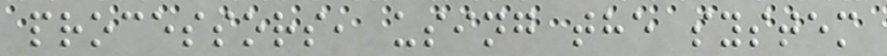processors, using the system
